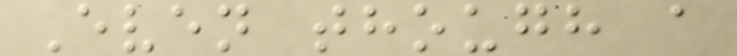Even though a
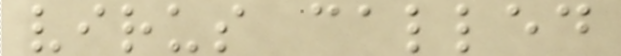virus called
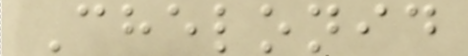Chelonid
